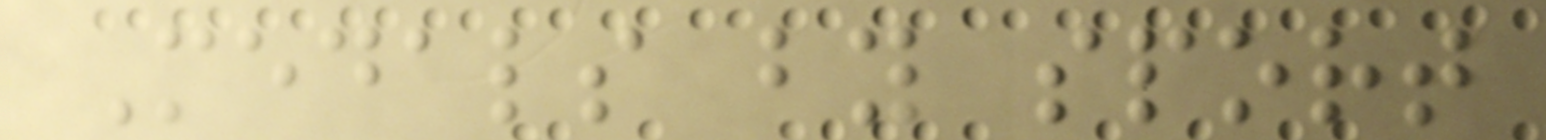Medals by sport
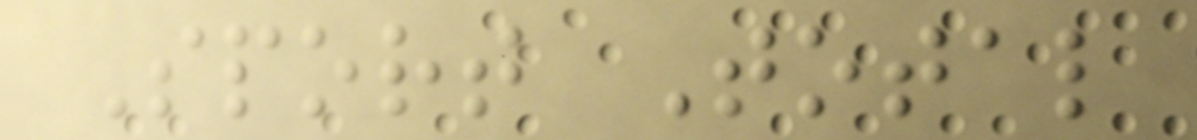Sport Total
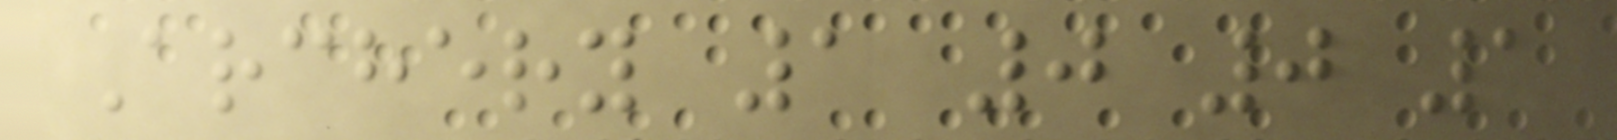Archery 1 0 0 1
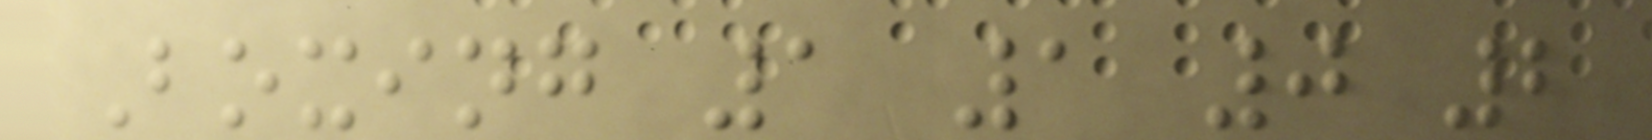Boxing 1 1 0 2
